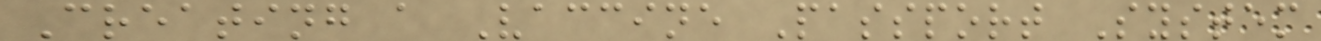Creating a Vaccine Passport System
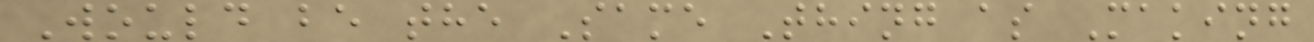Would be the Same Thing as Making
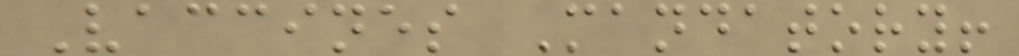Vaccines Mandatory!
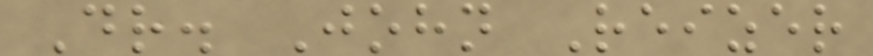Dr. John Reizer
